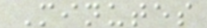Minutes
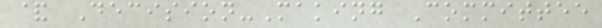& Decision-Making Committee
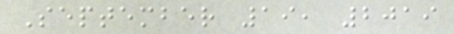September 19, 2019
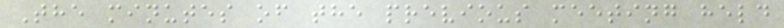The minutes of the previous meeting held
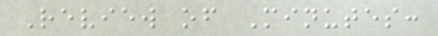Review of Minutes:
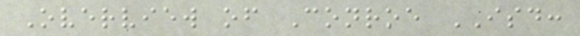Overview of Conroe ISD:
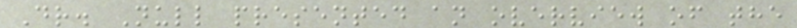Dr. Null presented an overview of the
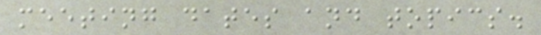meeting dates and topics.
